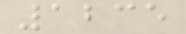1235
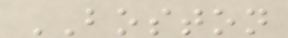BOSTON
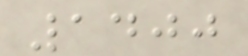1400
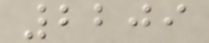2209
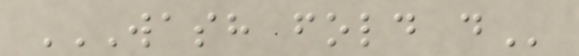WASH FOLD D
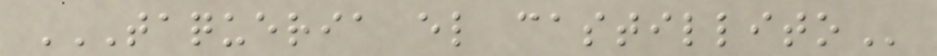TAQUERIA EL CASTILLITO
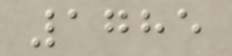1785
